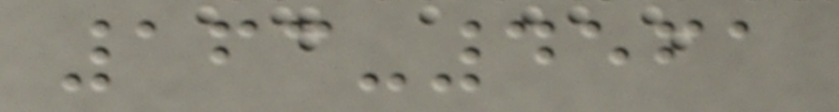163-4561
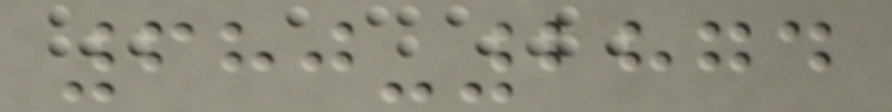680-2874
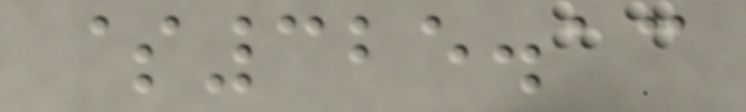$325.13
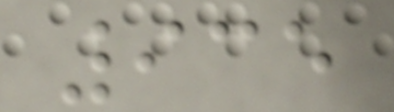935
